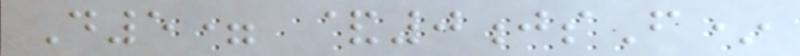D5= &0jsF*
